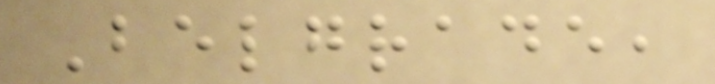Belgrade,
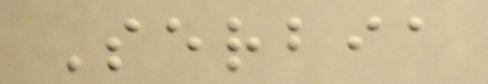Serbia
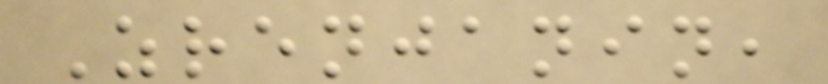Zrenjanin,
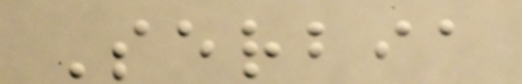Serbia
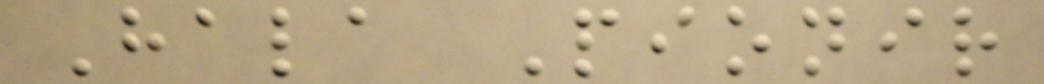Hala Pionir
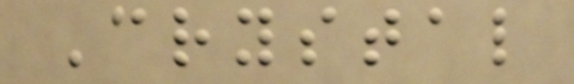Crystal
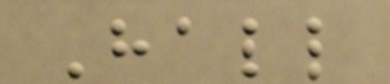Hall
